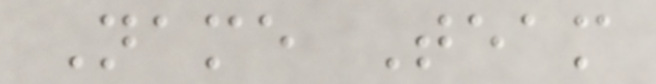Name Team
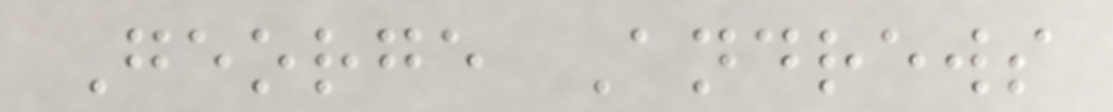George Andrews
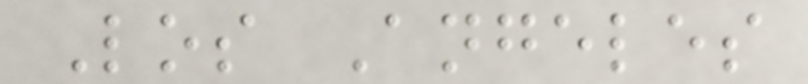Los Angeles
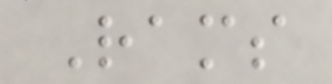Rams
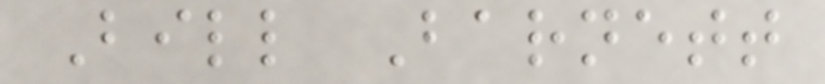Bill Barnett
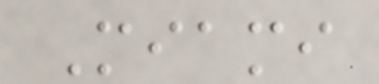Miami
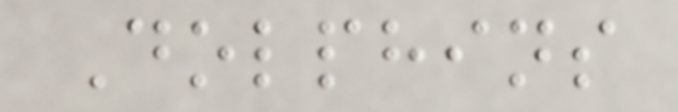Dolphins
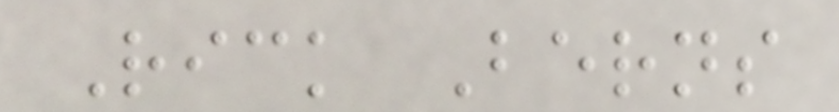Rick Berns
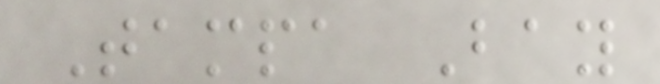Tampa Bay
